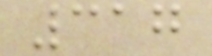317
